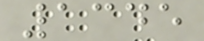1345
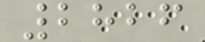2826
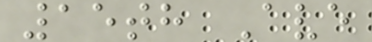15th Ave
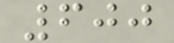600
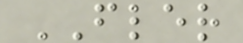FLER
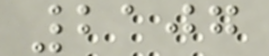2107
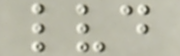lvd
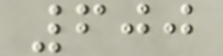600
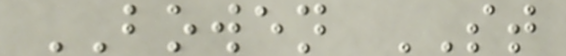BOWEN ST
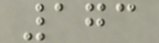173
